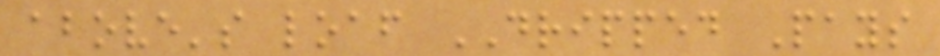above's loaf DRIPPED Pays
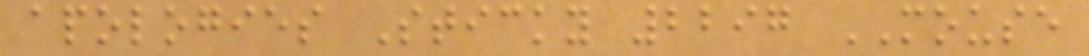apologies Sticky 2297 MOUSE
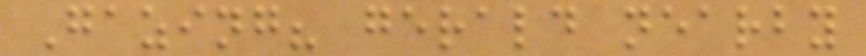Gazing? gerald nearby
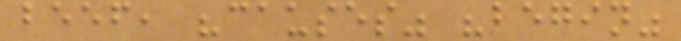beef, "causes" "begin"
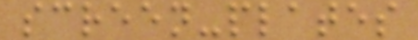screen-plates
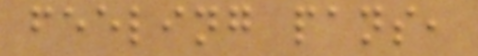feeling pans,
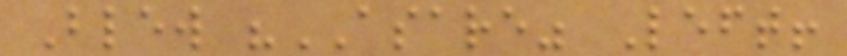Blew "ASARE" Left!
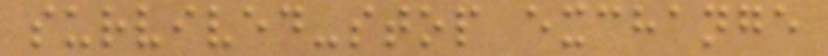survived-stop exchange
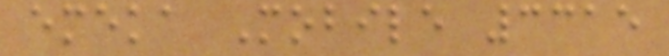emeka Mobile 3315
